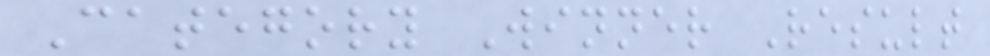Category Winner Result
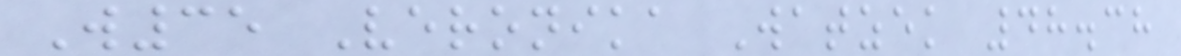W35 Veronika Watzek 48.38
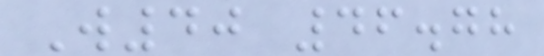W40 46.78
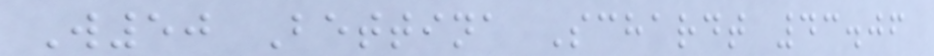W50 Bettina Schardt 43.06
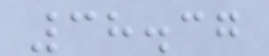38.37
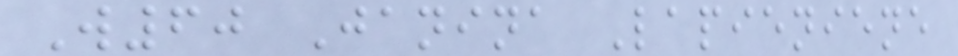W60 Janina Lapieniene
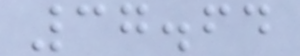37.64
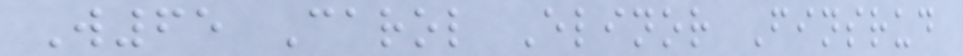W65 Carol Elinor Finsrud
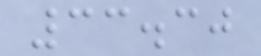33.30
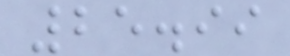25.99
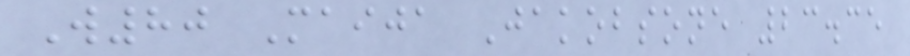W80 Maija Jakobsone 23.35
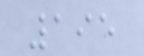195
